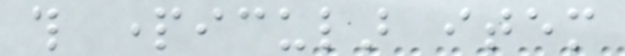this particular item
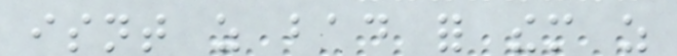isnt as bad for them as
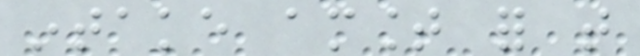intake amount for that
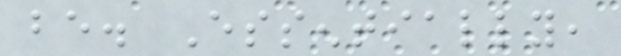be. Essentially,
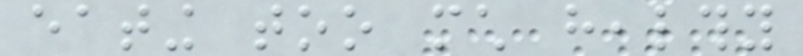eating too much healthy
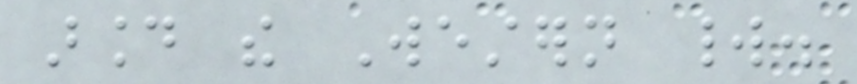around the Western world.
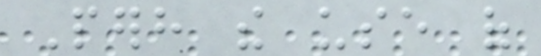Perhaps the use of
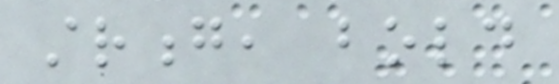strong, bold
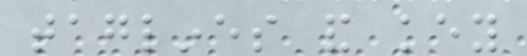taglines and key
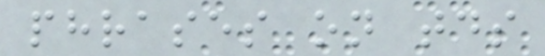phrases on todays
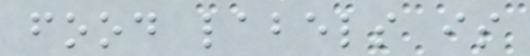food labels is
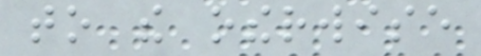to the otherwise
